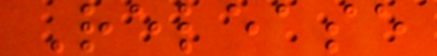Release
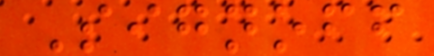Signoff
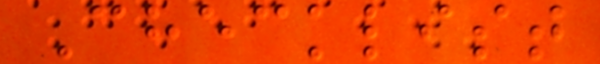Checklist
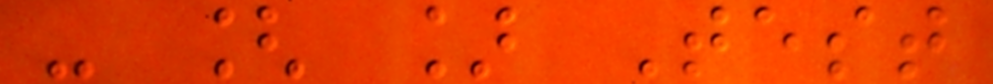- [ ] Test
